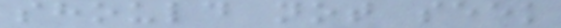should not seek
